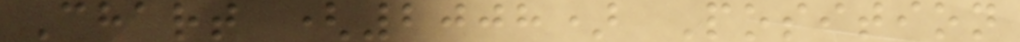Chart (2008) Position
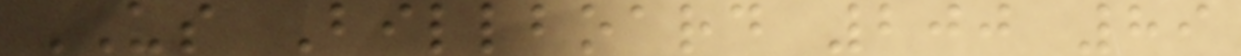US Billboard 200 89
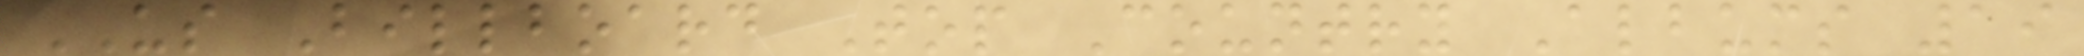US Billboard Top Country Albums 19
